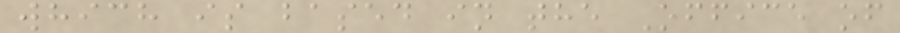which is based in the Office of
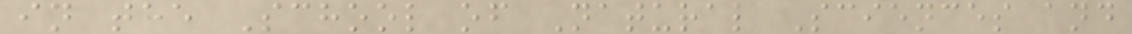in the School of Natural Sciences and
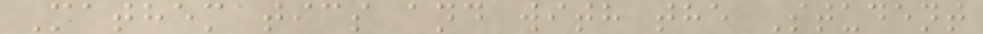Mathematics and with the Student
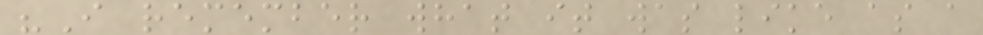"I remember what it was like as a
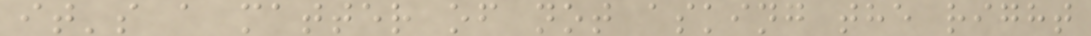it's a matter of not asking the right
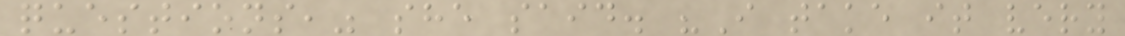questions," she said. "I take it very
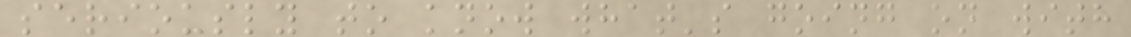seriously to know what's going on with
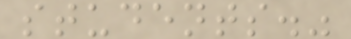students."
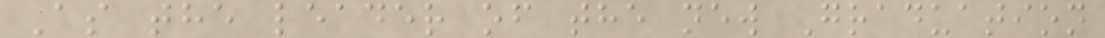As the leader of the new Graduation
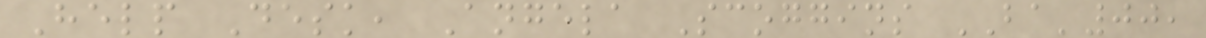Help Desk, Angela Scoggins BA'00,
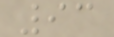93
